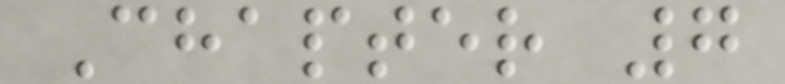Chapter 7
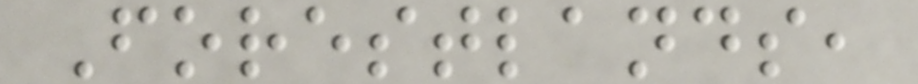Forestlands,
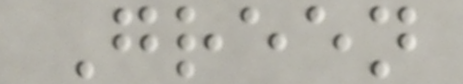Green
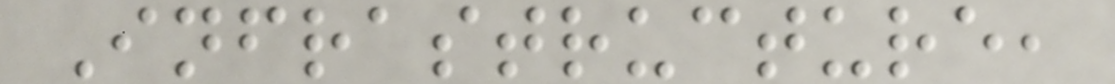Infrastructure,
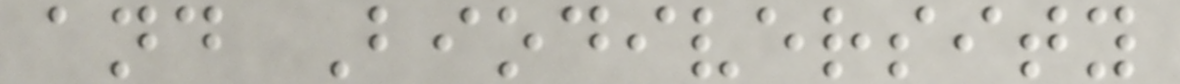and Biodiversity
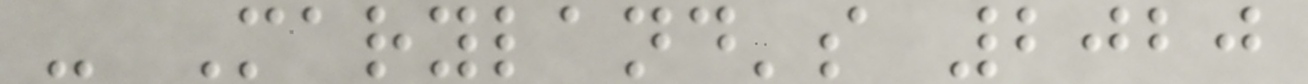- Maryland's 2020
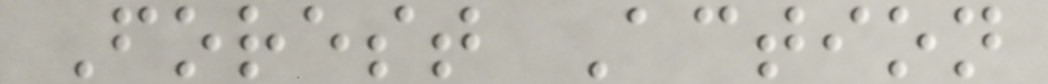Forest Action
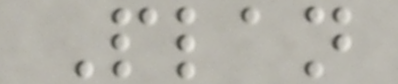Plan
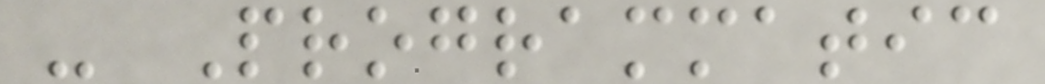- Programmatic
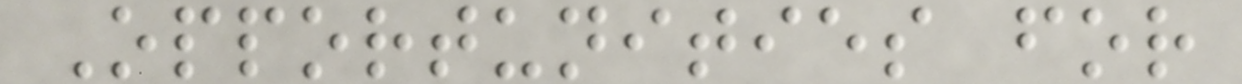Opportunities for
